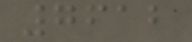7612
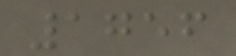1756
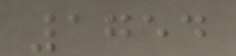1754
